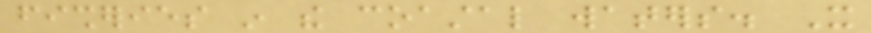fisheries in the coastal waters. It
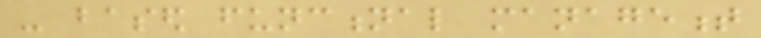- based functional management
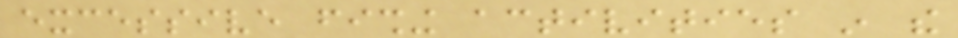excessive fishing activities in the
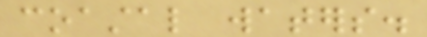coastal waters.
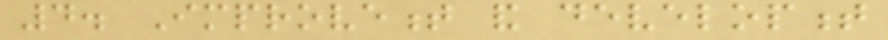4. Improvement and development
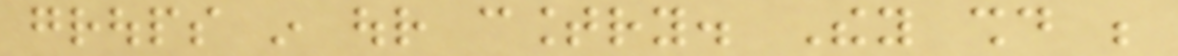groups in our country. They should be
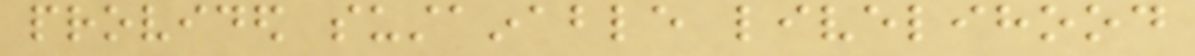provided sustainable livelihood
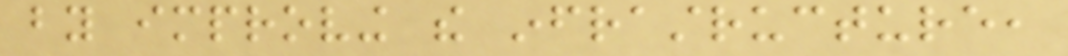by improving the infrastructure,
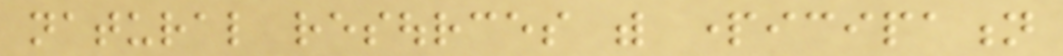natural resources with participation
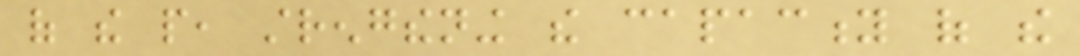of the people, strengthening the capacity of the
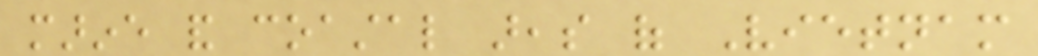marine and coastal areas of Vietnam
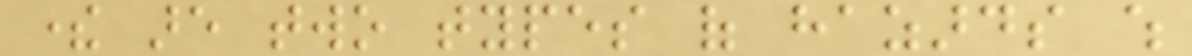there are two types of hazards which
